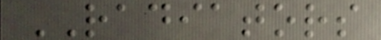RADIATORS
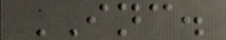INC.
